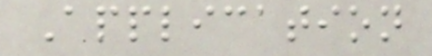Application
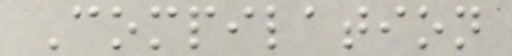Compilation
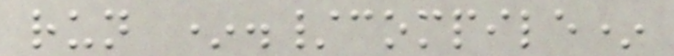run *./compile*
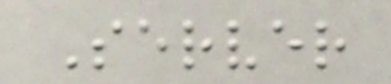Server
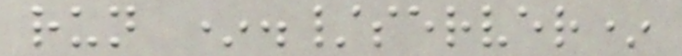run *./server*
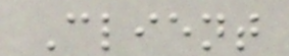Client
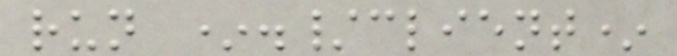run *./client*
